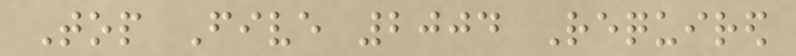Top Five 2004 Required
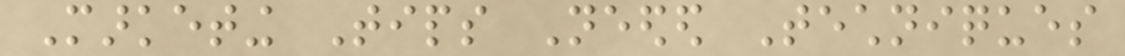Marketing Tips Needed Techniques
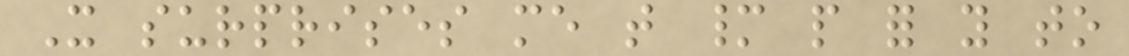It surprises me that many people for you to
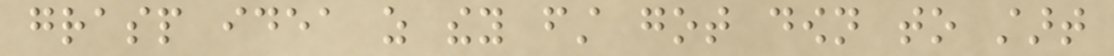grasp idea as they first got down to start
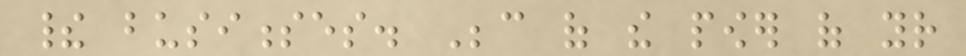their businesses. Because of the power of your
